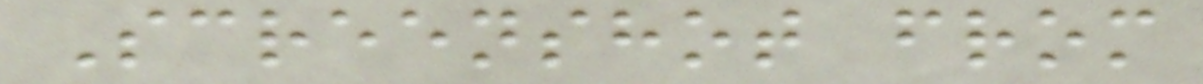Screenshot from
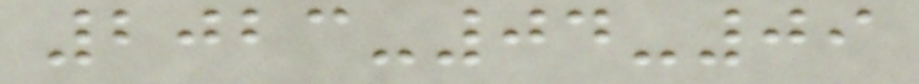2023-04-09
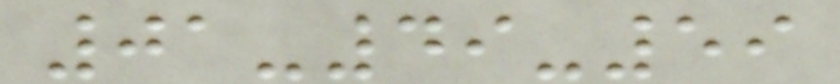01-49-59
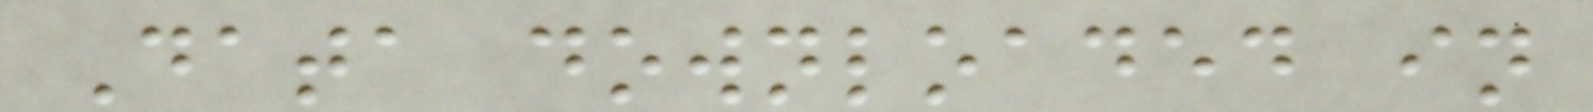Data downloaded in
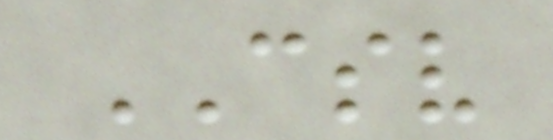CSV
